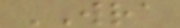WRA
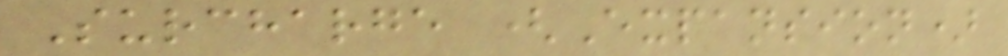Surcharge (Expansion)
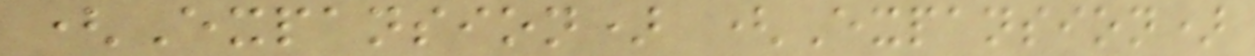(Expansion) (Expansion)
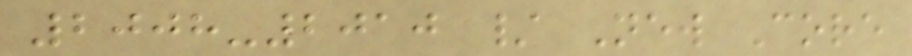2008-2010 / New Core
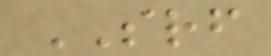SRF
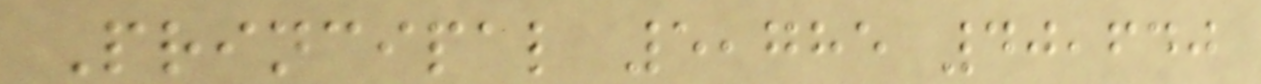Principal 5,785 40,640
